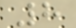8
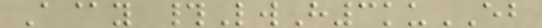A@y #LwH3kuEB
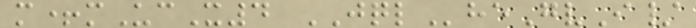m+mUcX4 JQLheGvI/
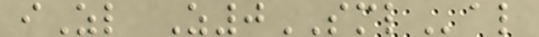iZl Z0SMLal
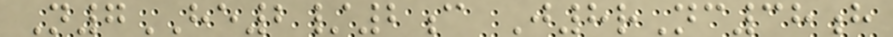N7HE2/2c J8rNc38h
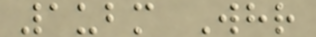1ubm Whr
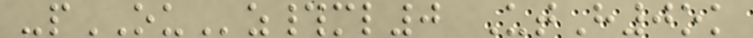-pOUz#ml0 UtH0ok
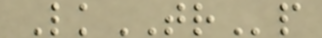LkTRp
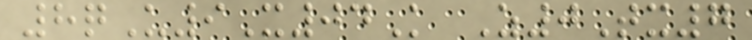8qU9X04K Z0Tx7
